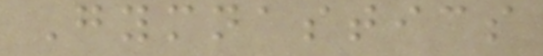Gymnastics
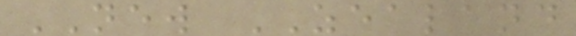NEW ZEALAND
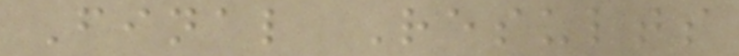Final Results
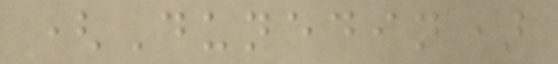(Dunedin)
